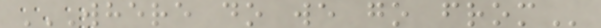WHERE DO WE GO FROM
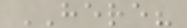HERE?
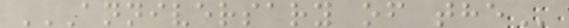ANNIVERSARY OF THE
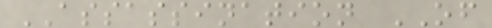ASSASSINATION OF
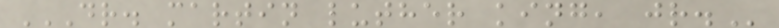DR. MARTIN LUTHER KING, JR.
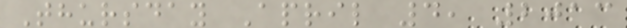Thursday April 4, 2013
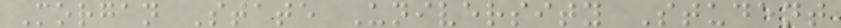Morgan State University Student
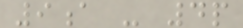9a - 4p
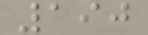190
